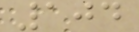104
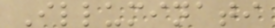Illuminati
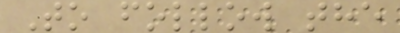To follow the
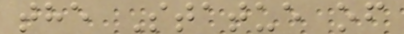the Statue of
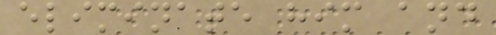eliminate him and
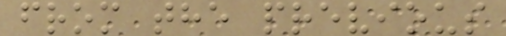from the previous
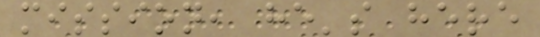mission, he's here
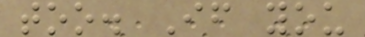too. If you
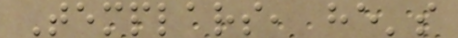Templars, he's
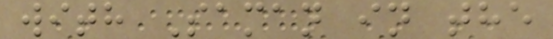with Saman in the
